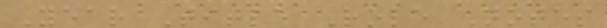Year Title Role Notes
